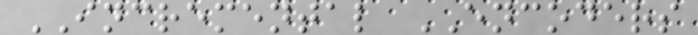INCREMENTAL ENCODERS
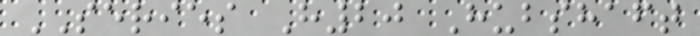SERIES H20 Hubshaft
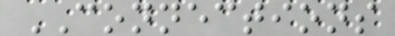CONNECTIONS
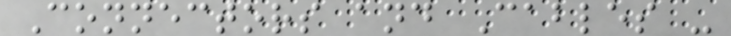Connectors and Cables -
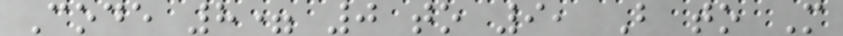Code 8= 0 to 9, B to M
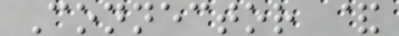Connector &
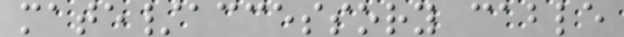mate/accessory cable
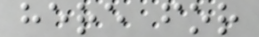here for
